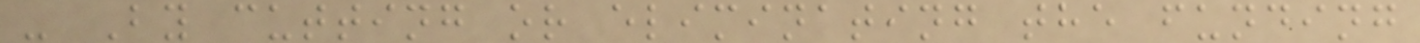- By cutting or eliminating the funding
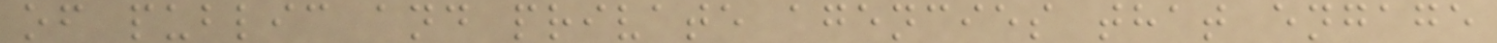of public and private agencies that engage
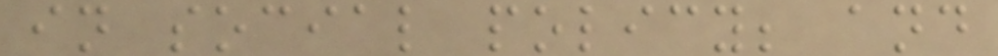in social policy; and
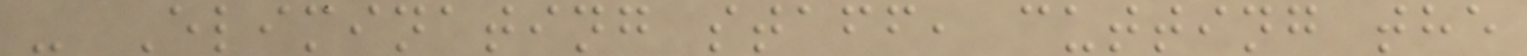- Eliminating staff, cutting the
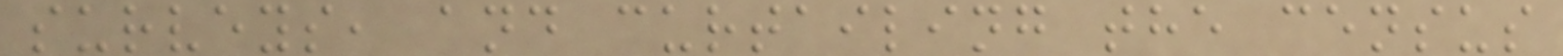surveys, and curtailing the census
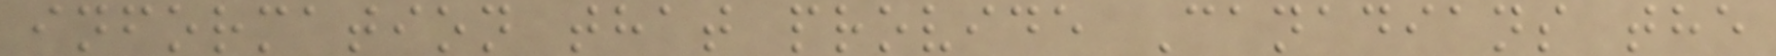information that provide Canadians the
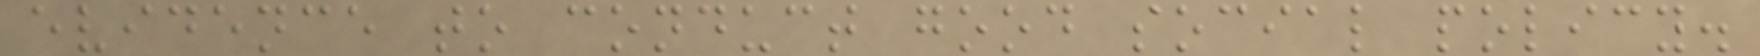evidence to conduct good social policy.
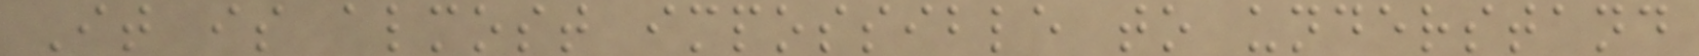It is almost impossible to understand
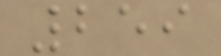259
